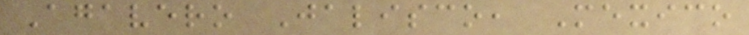Agavero Jalisco, Mexico
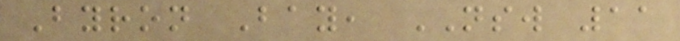Byron Bay, NSW 11
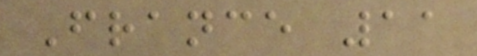France 11
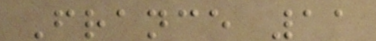France 11
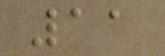11
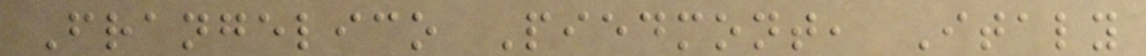Frangelico Piedmont, Italy
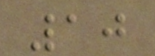10
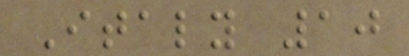Italy 10
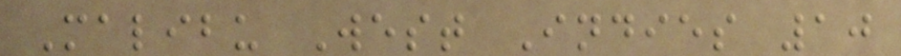Malibu West Indies 10
